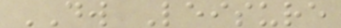DW Leisure
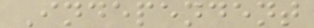Independent
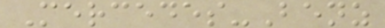Mercedes-Benz
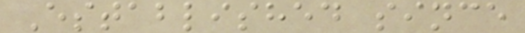Established since
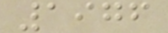1976
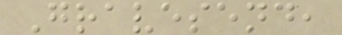Gravesend,
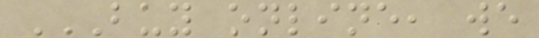BUY ONLINE, WE
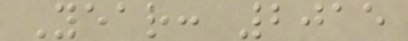Year: 2015
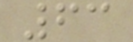63
